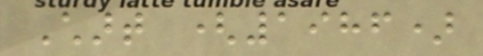Chart (1986)
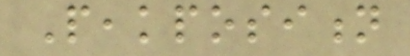Peakposition
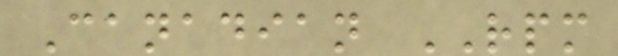Canadian RPM
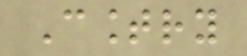Country
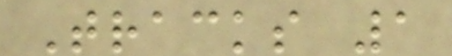Tracks 1
